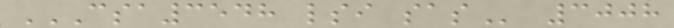CSA3548 LSI SAS 3008
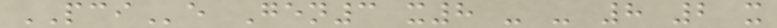PCIe Gen3 x8 - - 8 2 x
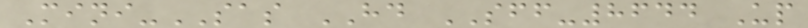Mini-SAS HD SFF-8644 Up
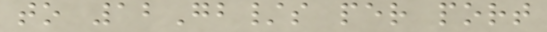to 12Gb/s per port
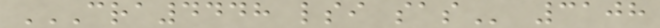CRA4448 LSI SAS 3108
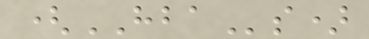(HBAs)
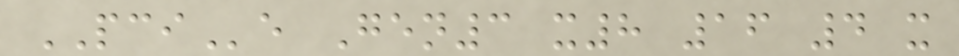PCIe Gen3 x8 16 4 x
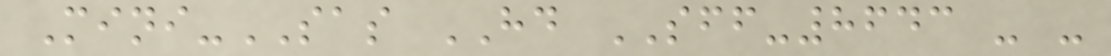Mini-SAS HD SFF-8643 - -
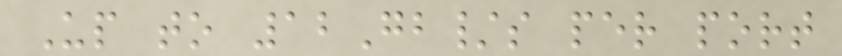Up to 12Gb/s per port
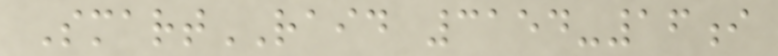SmartRAID 3154-16i
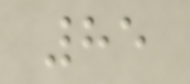85
